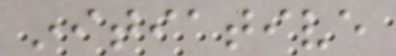initiative
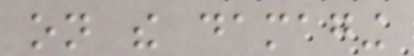on the damaging
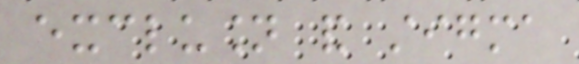exclusion and stigma
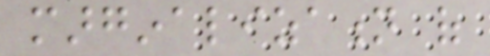marginalization of
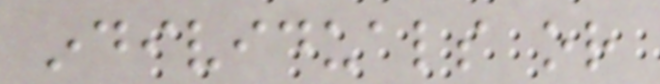individuals or
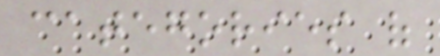categories of
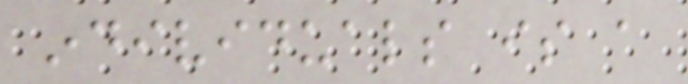individuals is a
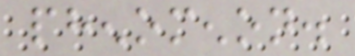phenomenon.
